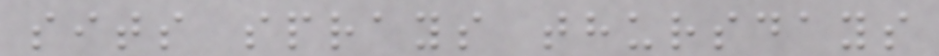sits sprays thursdays
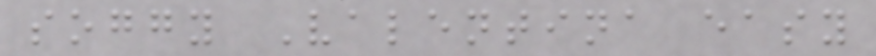soggy Valentina easy
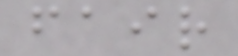fair
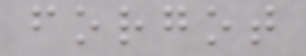forgot
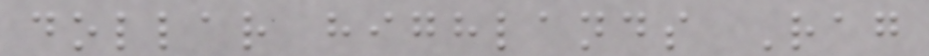dollar highlands Rag
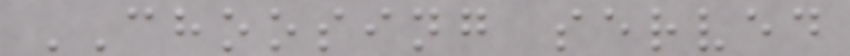CHOOSING served
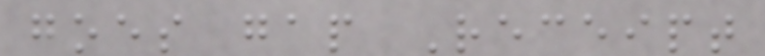goes gap Receipt
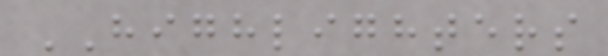HIGHLIGHTERS
